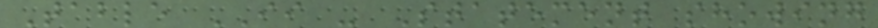Table II - Statement showing
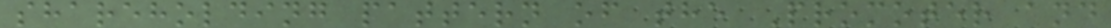shareholding pattern of the Promoter and
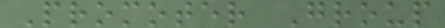Promoter Group
